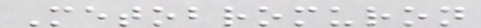Metobromuron
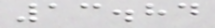13.84
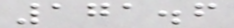171.6
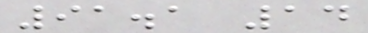91.1 14
